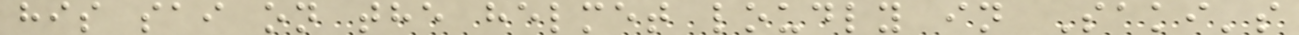his sai on the helmet loudly in Saki's
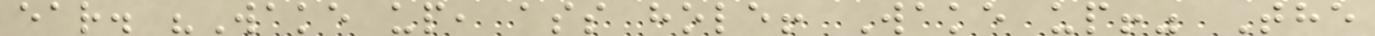ear. "Wake up, ass hole! Wake up!" The
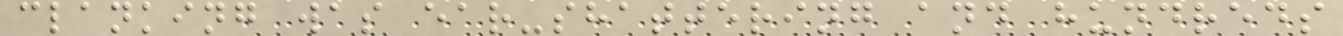clanking was ear-shattering and hundreds
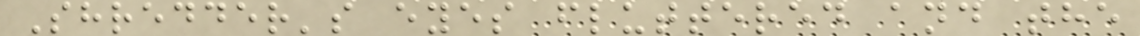Shredder's eyes fluttered and the
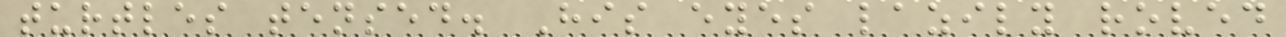turtles tensed. His eyes lazily roved
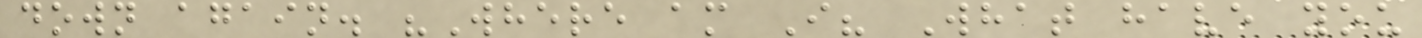down again. "Where am I? What have you
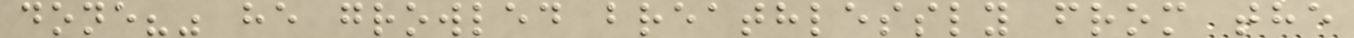done?" he growled breathlessly from the
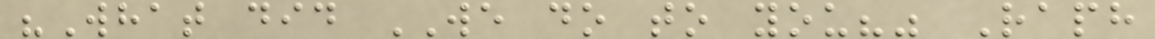"What did WE do to you?" Raph
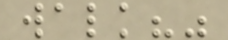walk?"
